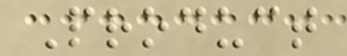Product
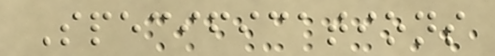Specifications
